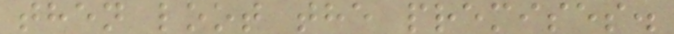then loot the premises.
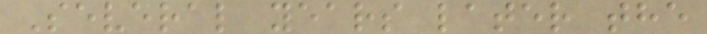Several years later the
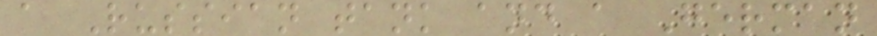a Russian tank and a German
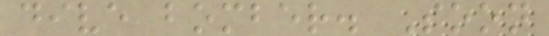dive bomber. Soon
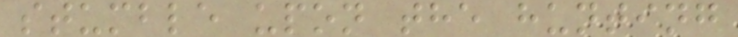stumble upon the hunting
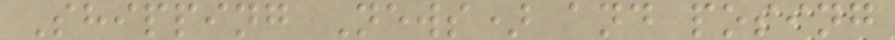Shipping News) and posing
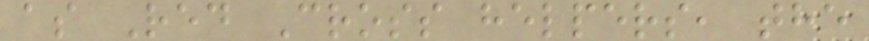as Red Cross helpers, the
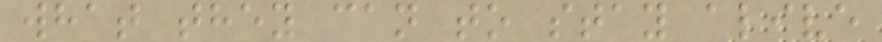what they can to stay alive
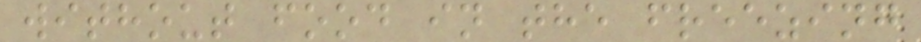without food in the freezing
